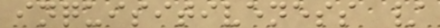inquisitiveness /
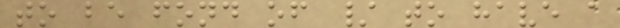to be fond of / to have a
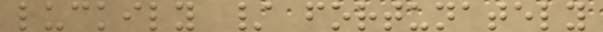luckily / fortunately
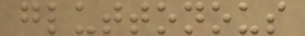gluttonous
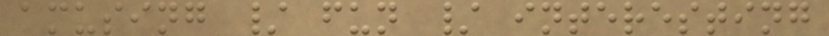amusing / fun / interesting
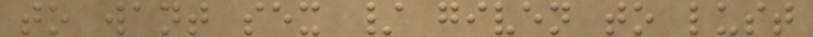to want sex / given to lust
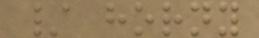/ horny
